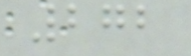272
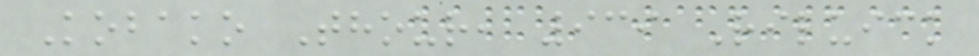Kobako Thour, 939 Riluick
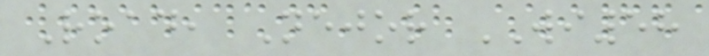Road, Nejor WI58
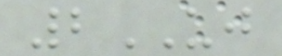2UJ
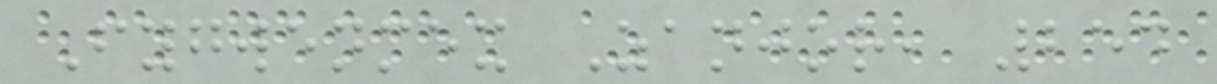Fygwenmex Zanjor, 254
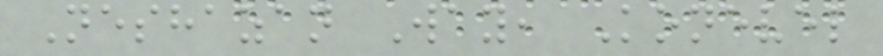Neshazan Way, Konevel
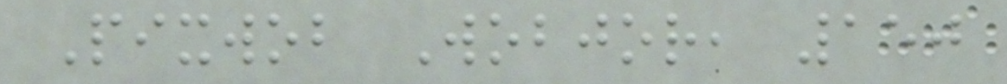Pixwob Wobjor, 150
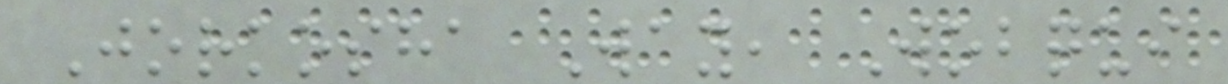Jorkosha Way, Wobqui
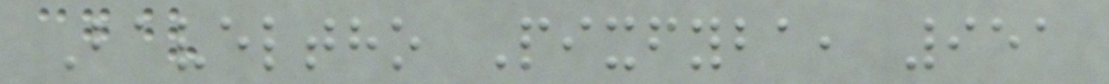Baveltho Pixfyba, 951
